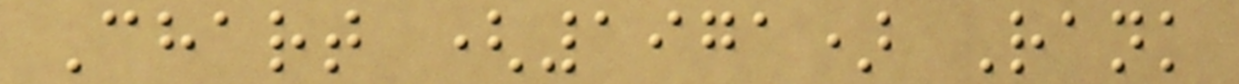Chart (1971) Rank
